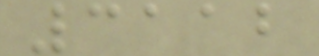3112
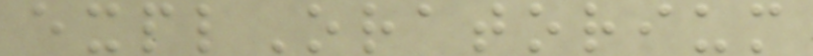explOratorium
